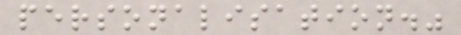personalisation."
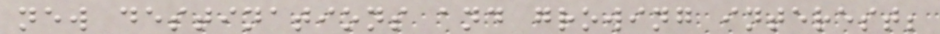new destinations and growing interest;
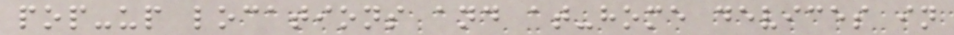pop-up locations and at-home devices in
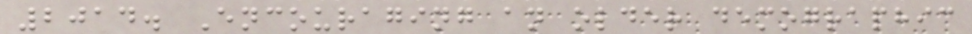2014. Encouraging an older demographic
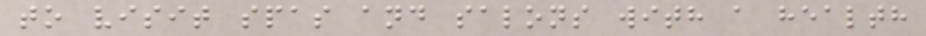to visit spas and salons with a health
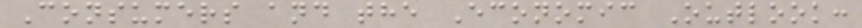Consumers and the Economic Outlook:
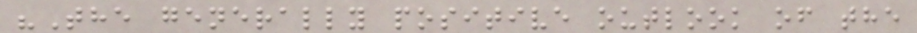"The generally positive outlook of the
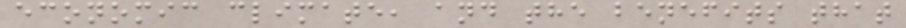economic climate, and the benefits that
